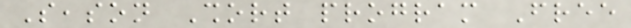Season Short program Free
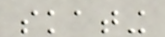skating
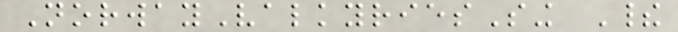NorwayValkyriesSing Their
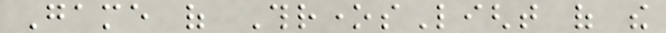Game of ThronesLight of the
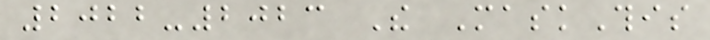2022-2023 The MaskThis
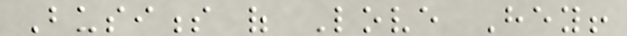Business of Love Hey!
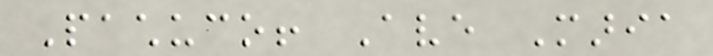Pachuco! Ave Maria
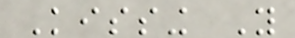Kissing You
